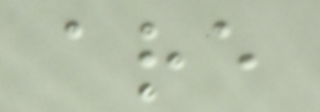are
